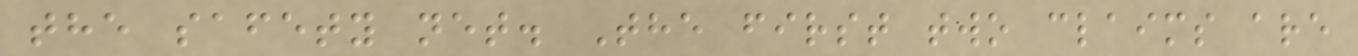the safety net. The first two claims are
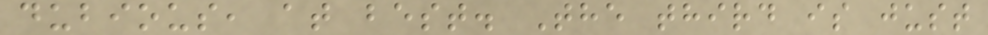dubious, at best. The third is just
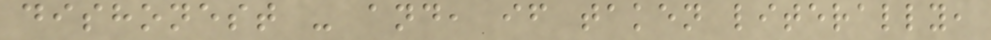dishonest - and, if taken literally,
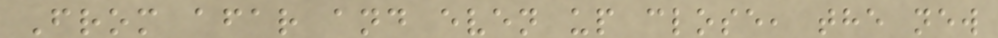From afar and even up close, the new
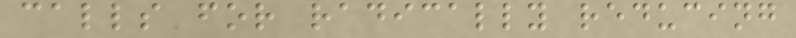calls for radically reducing
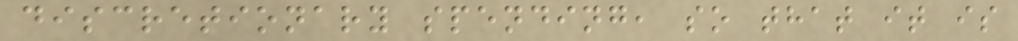discretionary spending, so that it is
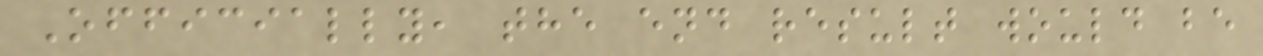Officially, the end result would be
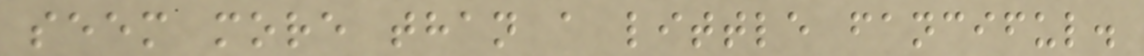seem more than a little fanciful.
